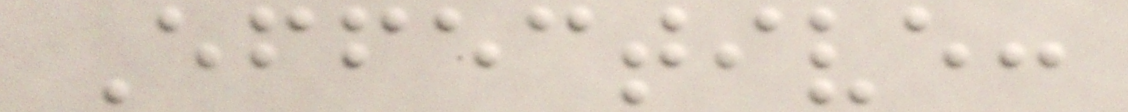Effective:
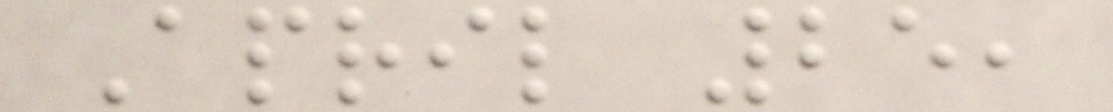April 25,
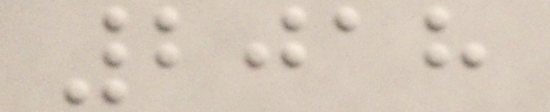2018
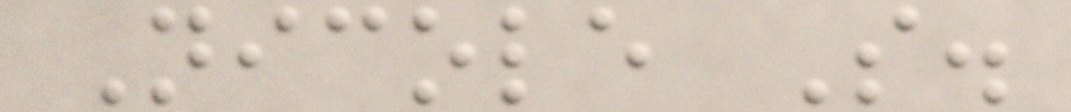Nicole S.
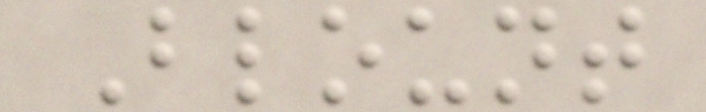Blount
